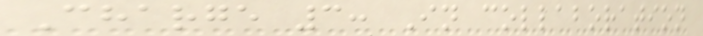Charge 3: In collaboration
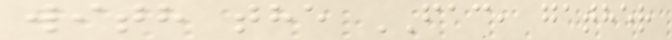with the FAC, gather
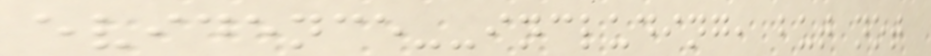evidence--including, but not
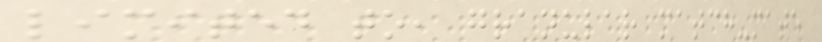limited to, granular match-mate
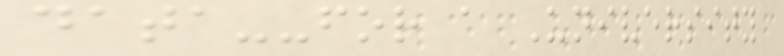data--for a University
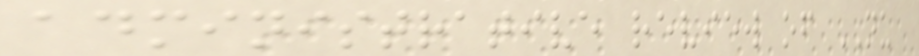administrative review of NU
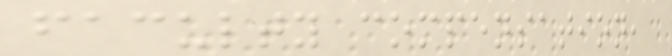faculty compensation,
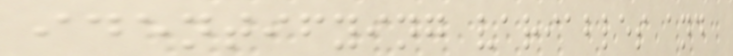identifying variables and
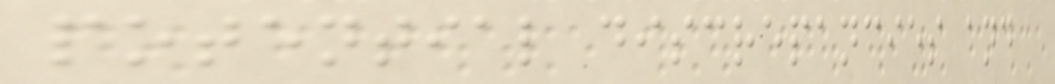potential discrepancies and
